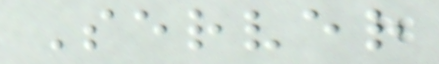Server
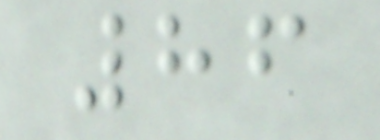86
